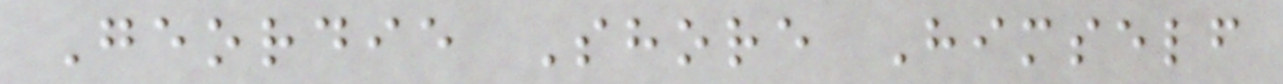Geordie Shore Himself
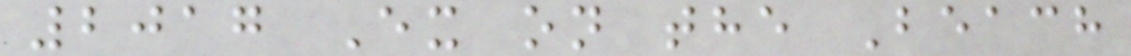2017 Ex on the Beach
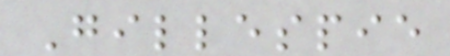Gillespie
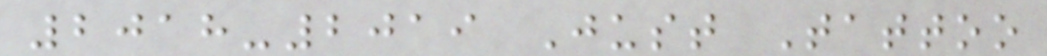2018-2019 Just Tattoo
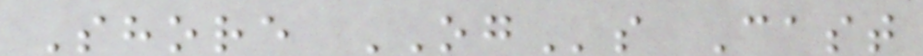Shore OGs Cast
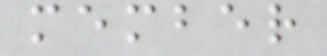member
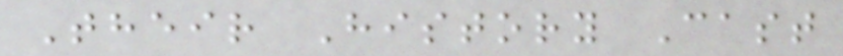Their History Cast
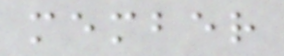member
